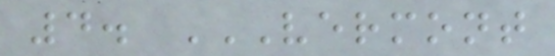4. VERMONT
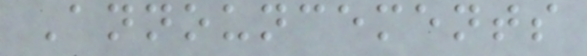Announcements
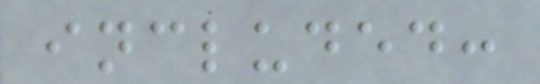included:
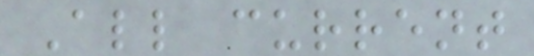All current
